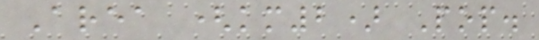Area (km2) Pop.
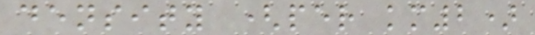density (per km2)
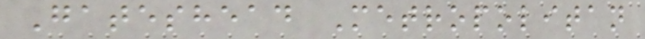Gateshead Metropolitan
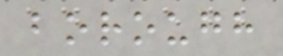borough
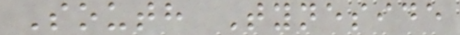South Tyneside
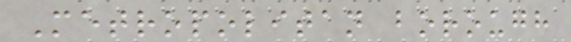Metropolitan borough
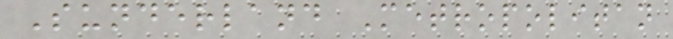Sunderland Metropolitan
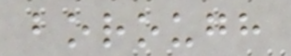borough
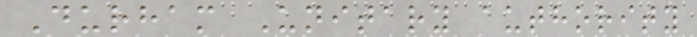Durham Unitary authority
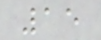15
